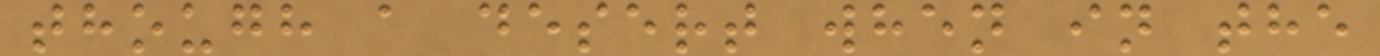though a desert when in the
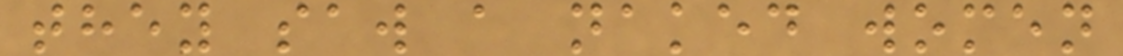they saw a naked women
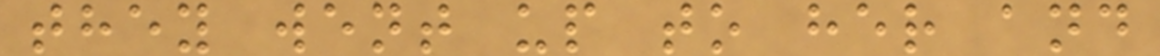they went up to her and
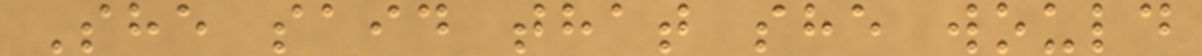She said that she would
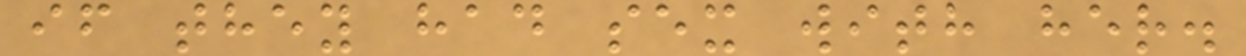if they had sex with her.
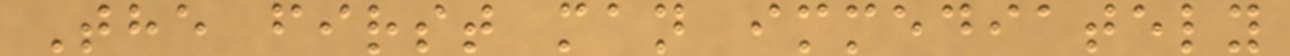The first man immediately
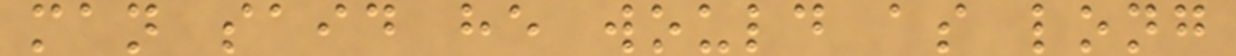man said he would as long
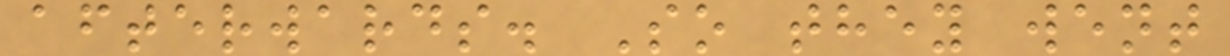afterwards. So they went
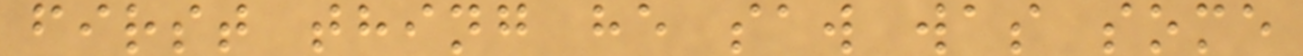first thing he saw was some
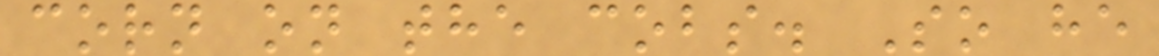corn on the cobs. So he
